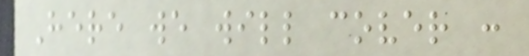Here we will cover :
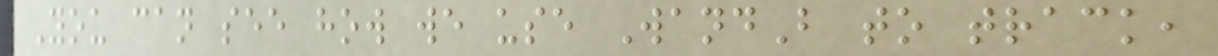You can see how we use WandB to track,
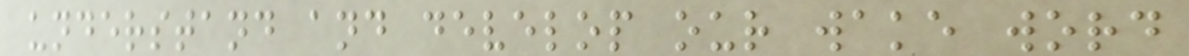understand and develop our wake word
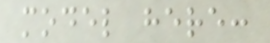model here:
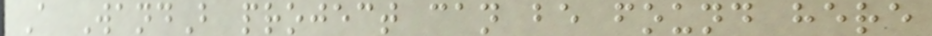A WandB project can be found here
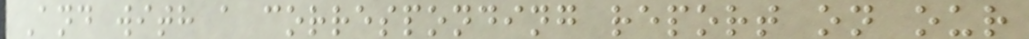And with a corresponding report on our
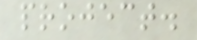project.
